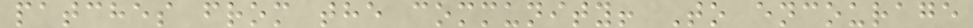patches from the community! To encourage
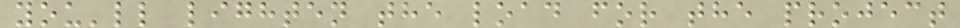you'll lighten the load for the project
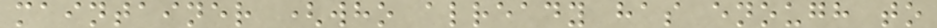maintainer (who already has enough to
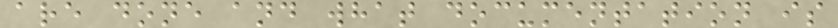are done and what documentation is
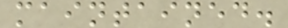maintained.
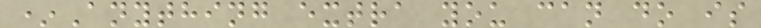*Anything extra you can do is
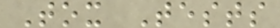Tox Tests
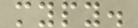mypy.
